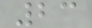23
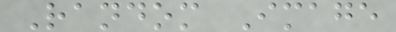Random Image
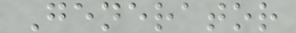Generator
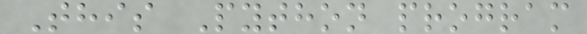This Python program
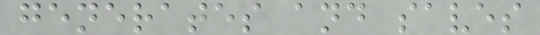generates and saves
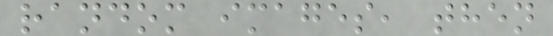random images, then
